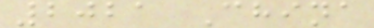2021 China
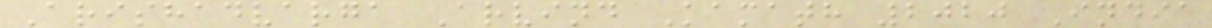Arishadvarga Arvind Kamath 2020 India
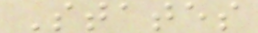States
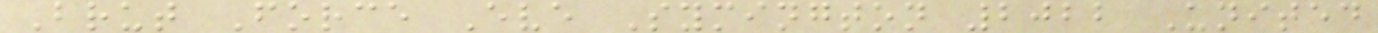Brut Force Eve Symington 2022 United
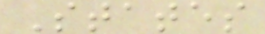States
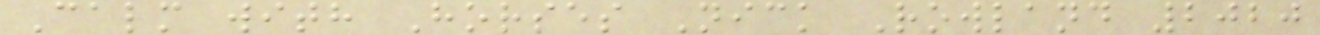Calm with Horses Nick Rowland 2020
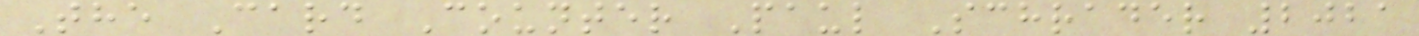The Card Counter Paul Schrader 2021
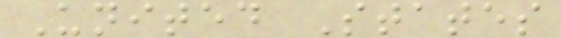United States
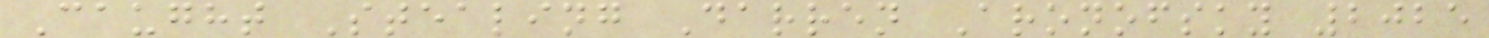Caught Stealing Darren Aronofsky 2025
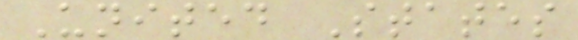United States
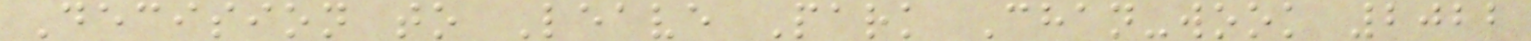Decision to Leave Park Chan-wook 2022
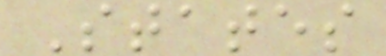States
